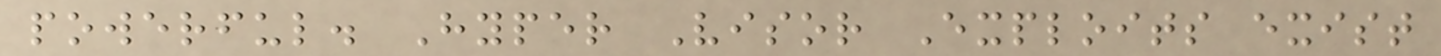powerful. Hyper Visor Exploits exist
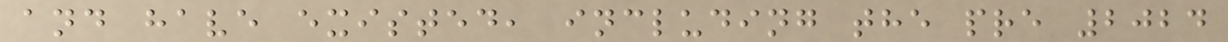and have existed, including the pre 2024
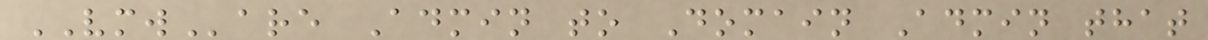VMWare Admin to Domain Admin that
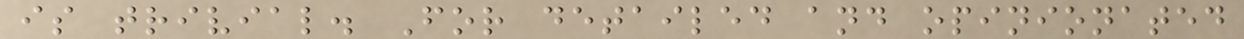is trivial. For detailed and opinionated
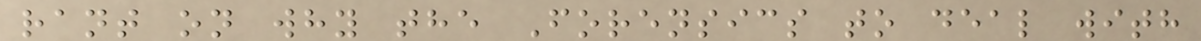rant on why the Forensics to deal with
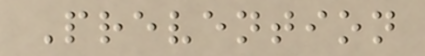Prevention
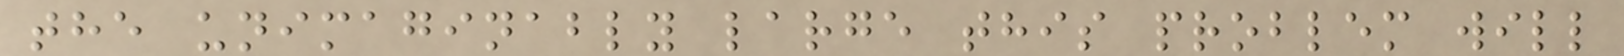the unimaginably large this problem will
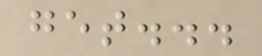get...
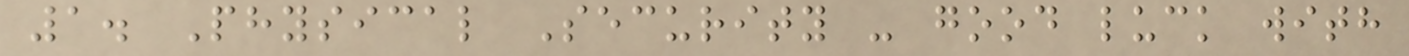1. Physical Security - good luck with
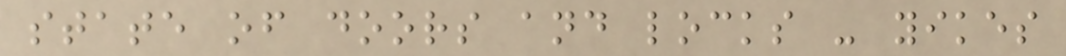state of doors and locks - yikes
